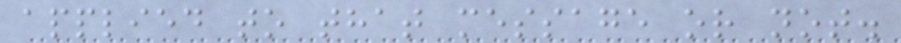applied to that message or not.
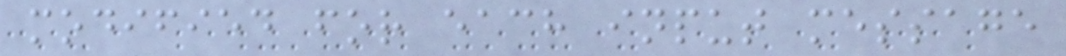modified for each input message
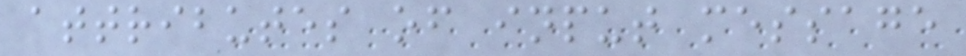attributes of input message
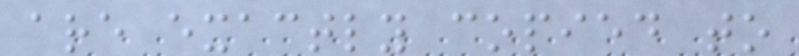are exactly copied to
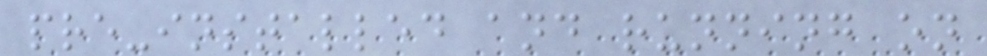pre-installed and running on
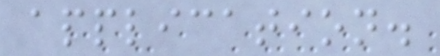application.
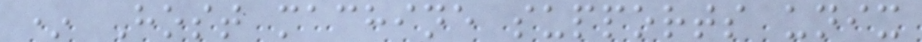* Host machine supports unix
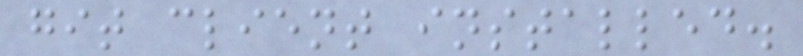git client installed.
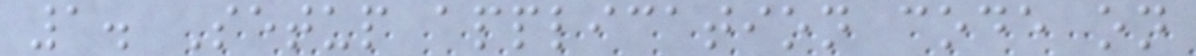1. Setup application code on
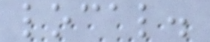local.
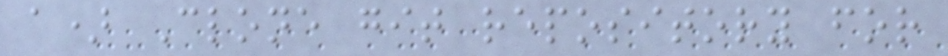a) Clone git repository for
